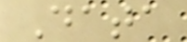Data
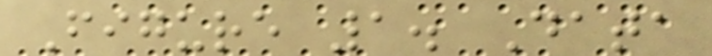Figure 1. Data
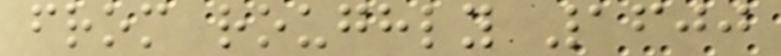from roughly 1600
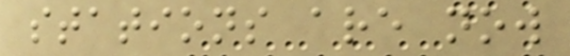stations are now
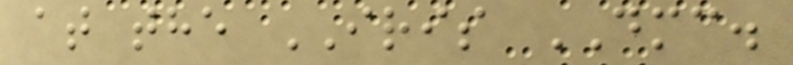at the IRIS DMC.
